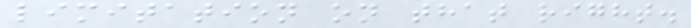limitation on that right.
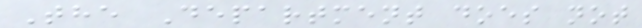The Department does not
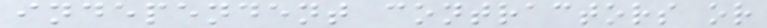independent contractors or
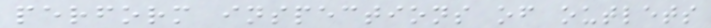perform inspections of outlets
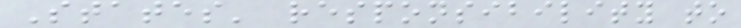States' responsibility to
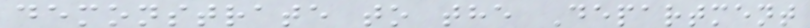demonstrate to the Department
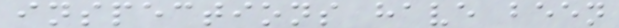inspections have been
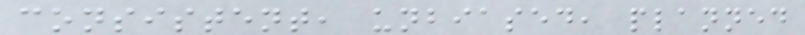consistent, unbiased, planned
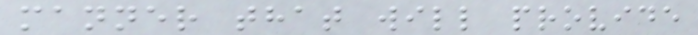manner that will provide
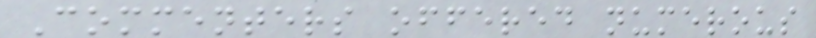Commenters offered numerous
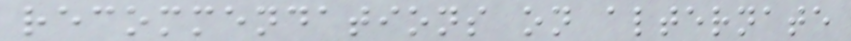recommendations on alternate
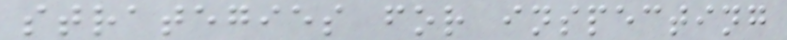strategies for inspecting
